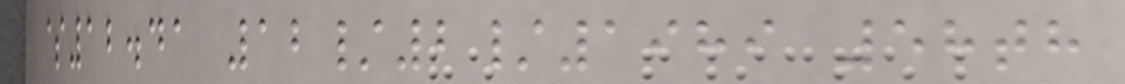$12.41 12/2/1989 58th
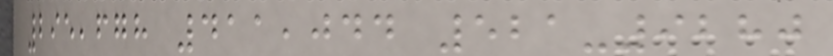295,678 411,044 521-9280
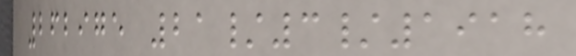262975 21/3/1918
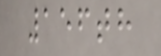156th
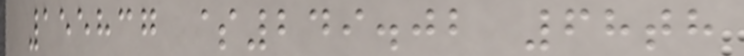155837 $249.02 68th
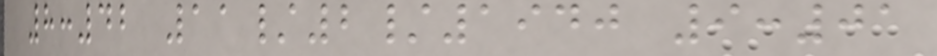8:42 11/2/1940 9:01
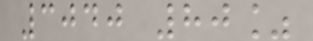3040 80%
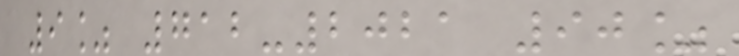9% 712-2021 90%
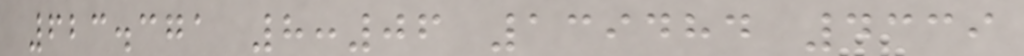623.371 8:06 139484 4339
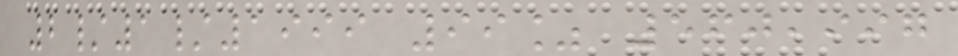2/1/1999 99% 560,997
